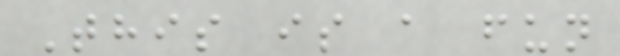This is a fun
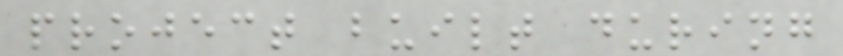project built during
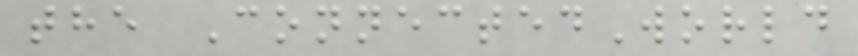the ConnectedWorld
